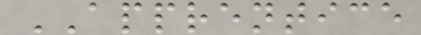APPRENTICE
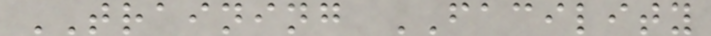TRAINING FACILITY
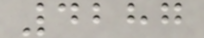4287
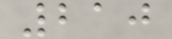210
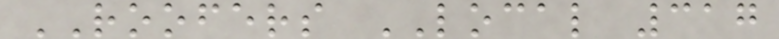ROOFERS LOCAL 317
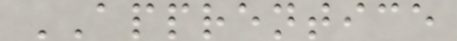APPRENTICE
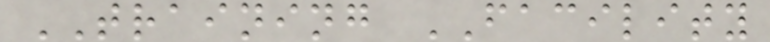TRAINING FACILITY
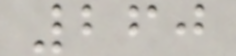260
